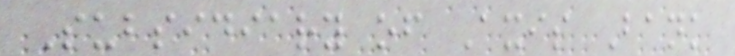Subsidiary of Axis Bank
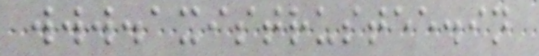www.axistrustee.in
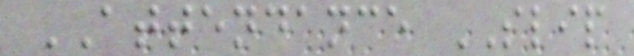ATTENDANCE SLIP
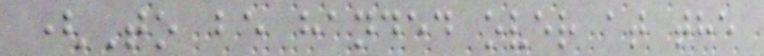(To be handed over at the
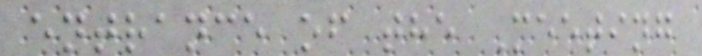entrance of the Meeting
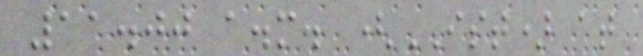11.00 a.m. (IST) at
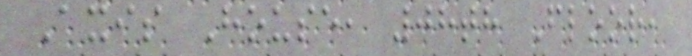Axis House, 08th Floor,
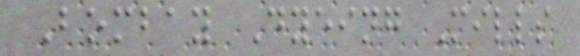Bombay Dyeing Mills
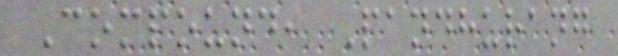Compound, Pandhurang
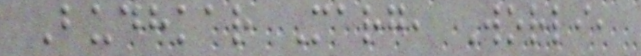Budhkar Marg, Worli,
